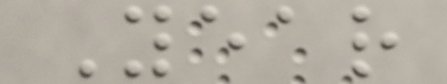Year
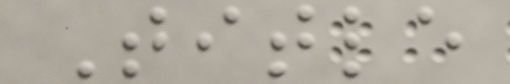Title
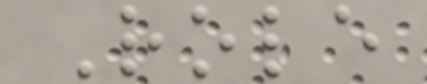Role
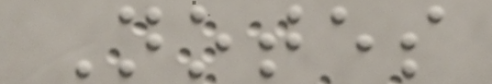Notes
